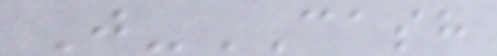J-CASH
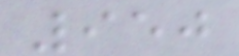950
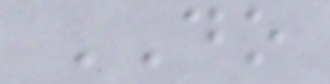DO
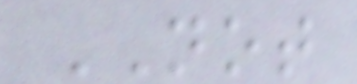NOT
